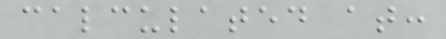calculated at:
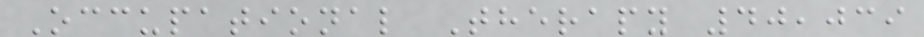Occupational Therapy 40,039
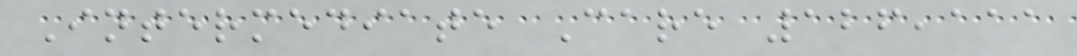Intermediate Care 126,111
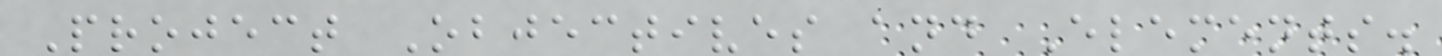Project Objectives and Elements.
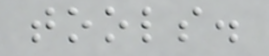tools.
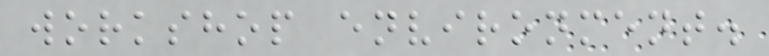workshop environment.
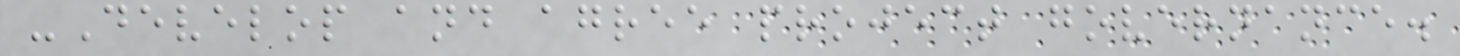-Develop and agree project governance.
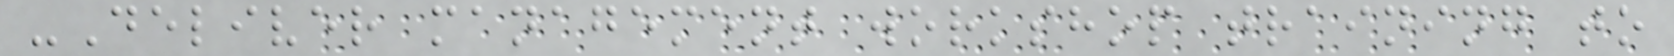-Deliver management workshop training to
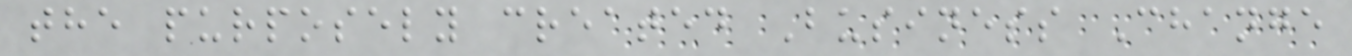the purposely created Business Change
